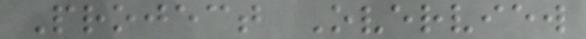Project Overview
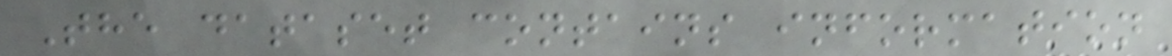The dataset contains information
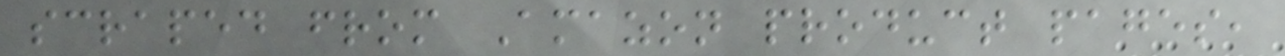scraped from Amazon product pages,
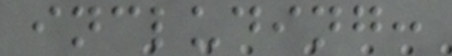including:
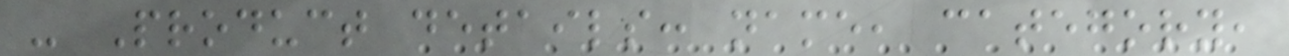- Product details: name, category,
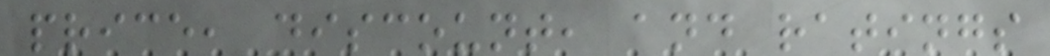price, discount, and ratings
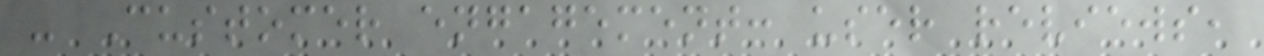- Customer engagement: user reviews,
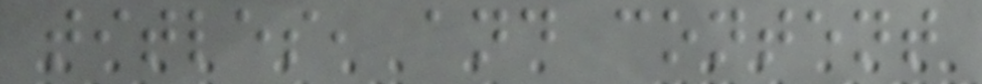titles, and content
